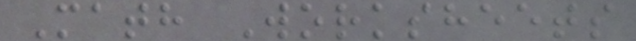Math Worksheets
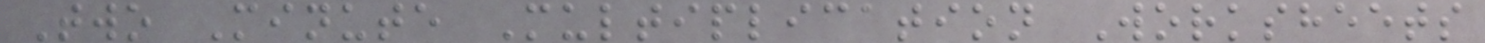Two Minute Multiplication Worksheets
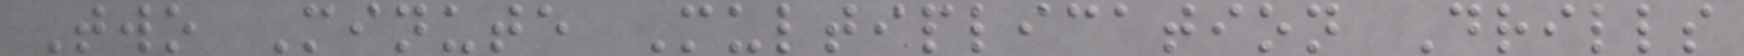Two Minute Multiplication Drills
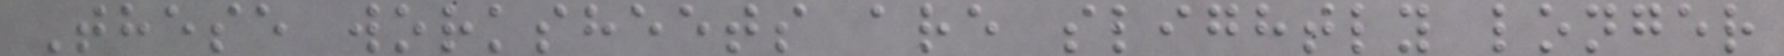These worksheets are slightly longer
